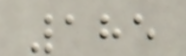185
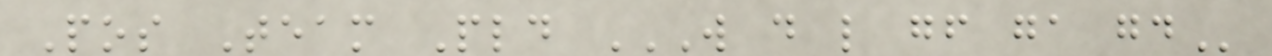Pos Team Pld W D L GF GA GD
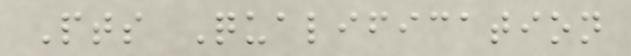Pts Qualification
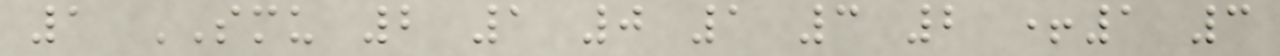1 SMU 2 1 0 1 3 2 +1 3
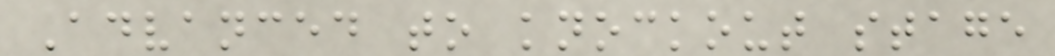Advanced to knockout stage
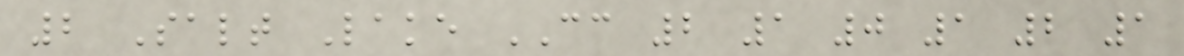2 Salt Lake CC 2 1 0 1 2 1
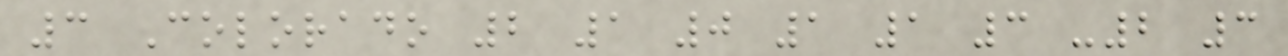3 Colorado 2 1 0 1 1 3 -2 3
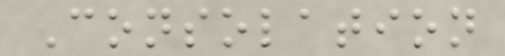Consolation
